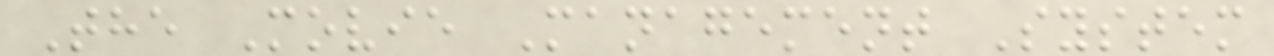The Movie Management System
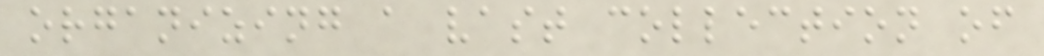organizing a vast collection of
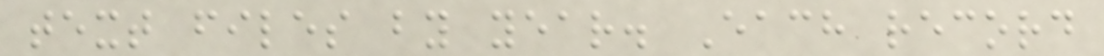text files by year. Each record
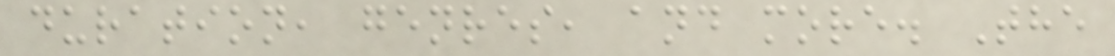duration, genres, and more. The
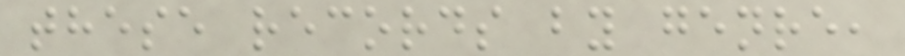these records by genre,
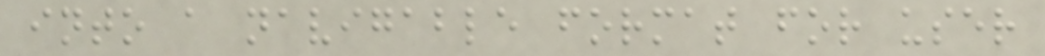into a navigable format for user
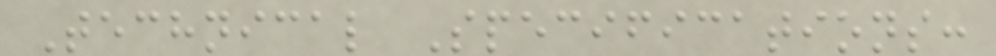Technical Specifications:
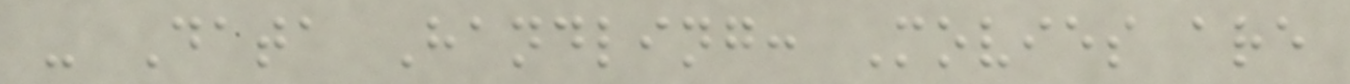- Data Handling: Movies are
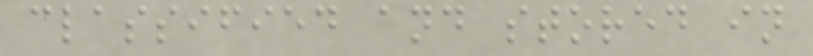classified and stored in
